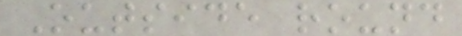Outside round
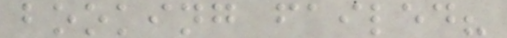booking failed?
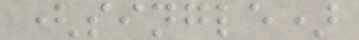(single)
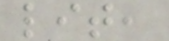lit,
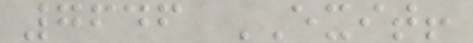7646 EXIT!
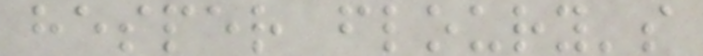hesper floury's
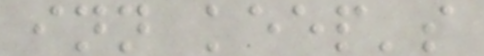inn keep's
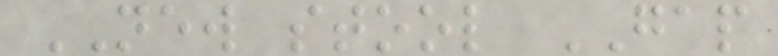NEW stool GAP
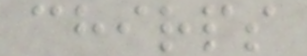chirps
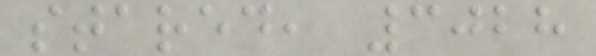stared, 3028
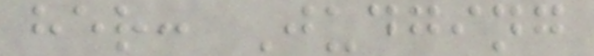her: Judging
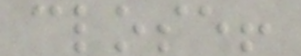close!
